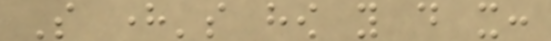So here's how you do it:
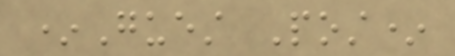*Guest Post*
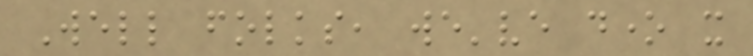Well folks, we've done it
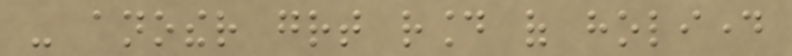- another great round of holiday
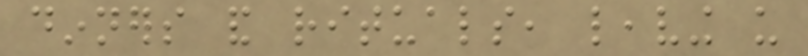dinners and rituals, leaving us
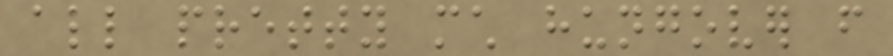all pretty much hungover from
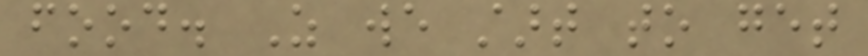food. As we start to get
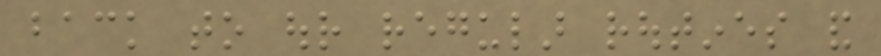back to our regular routines and
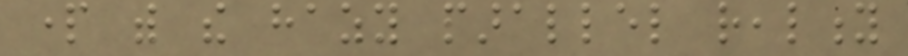part with the hazy parallel reality
